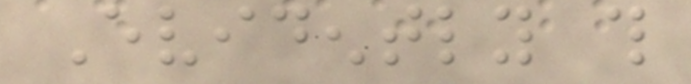Evidently this
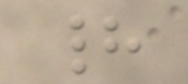had
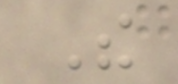The
